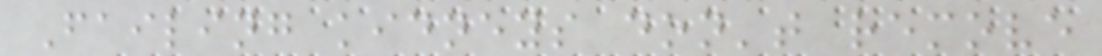Failing kidneys don't remove
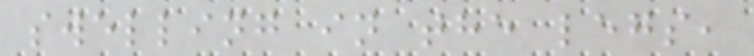swelling in the legs,
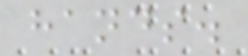hands.
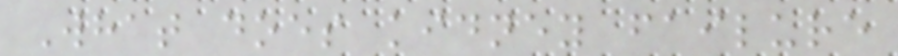What does kidney failure
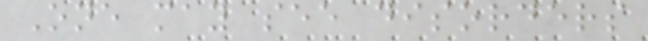One may see disorders
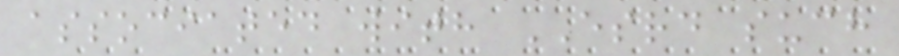associated with ESRD such
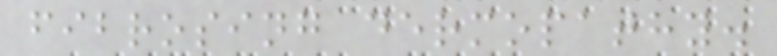fibrosing dermopathy.
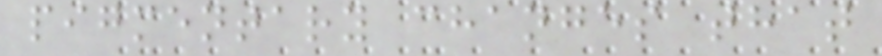pigmentary changes that
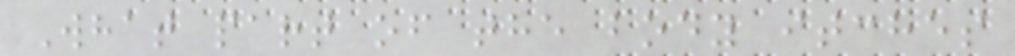What part of the body itches
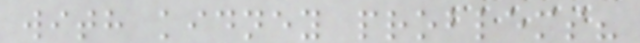with kidney problems?
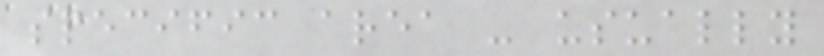specific area - usually
